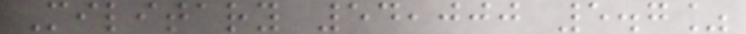Military 54,000 5.7%
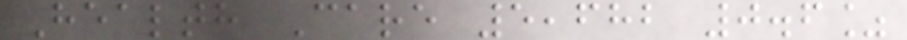Health Care 5,682 0.6%
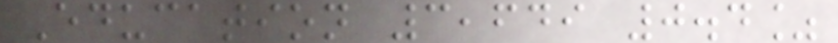Education 3,649 0.4%
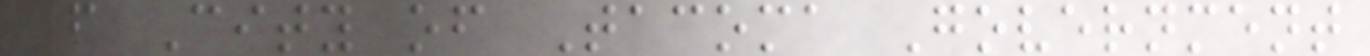6 City of Tacoma Government
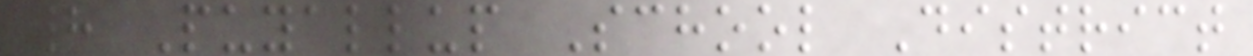8 Puyallup School District
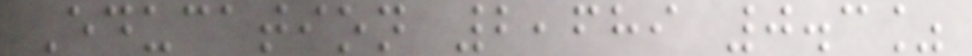Education 2,689 0.3%
